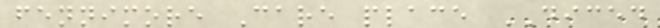fennimore Care place DICED
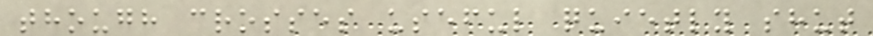though crosses useful quietly shut
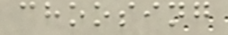choosing
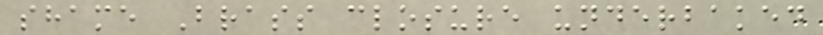shame Brass closure underbaked
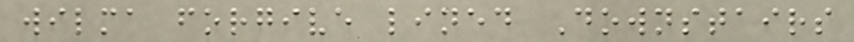wilma forgive lined Downstairs
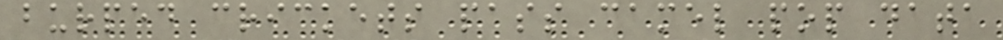burped crickets pass camel pop data
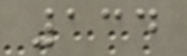134
